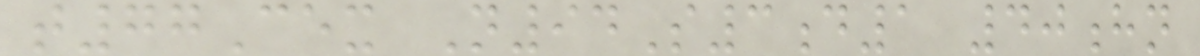t77Cex N94S3d1 40hn
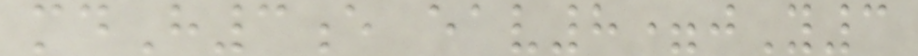mdH3e eav8=jY3
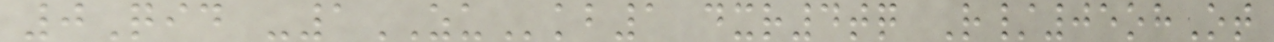0Qid -1ZUkb1 dxr4tq R/05ohOt
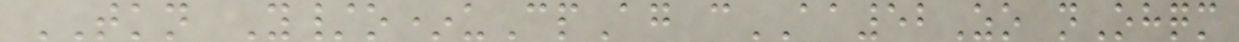TKN Y/o*uCpAg cAA52Zo nOhqm
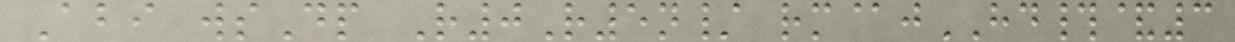Abi wsDp R0R5n/ rm@jHD#&3
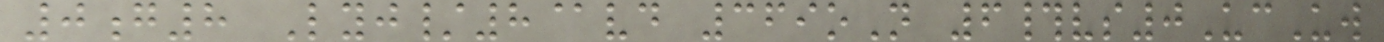0g8 Lyj/8@vd 369oN 6#vs0UcUw
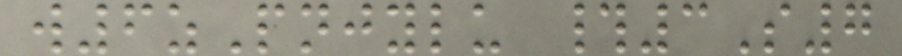w6zPnjylu #3S7
